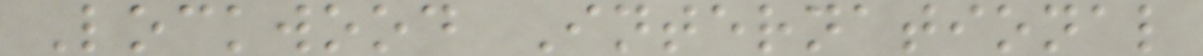Lockwood International
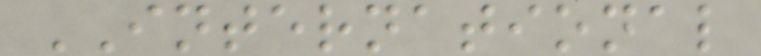INTERNATIONAL
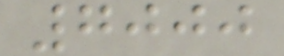7000
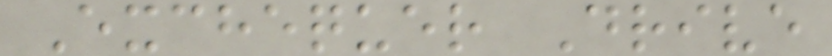Exchequer Drive
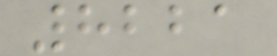8221
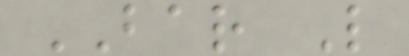BAR L
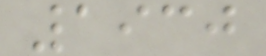1930
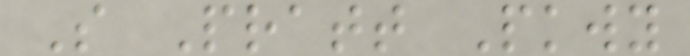S Pratt Pkwy
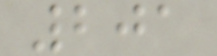201
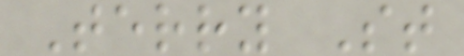Terry St
